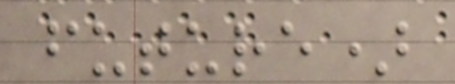future)
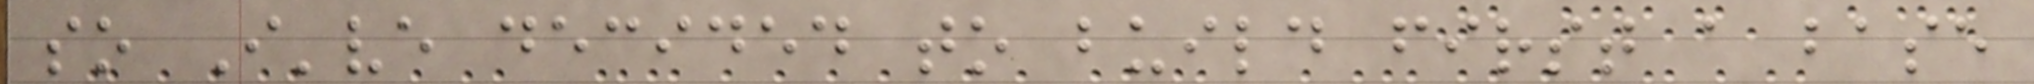so I've decided to build first a base
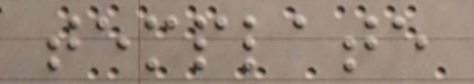template
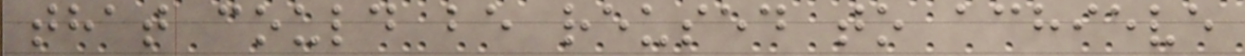that could be reused to achieve
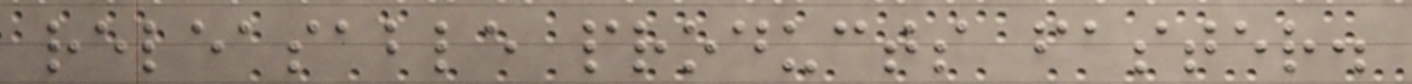releasable products faster.
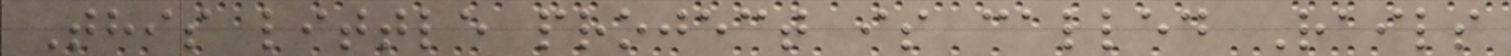This little project is called Rails
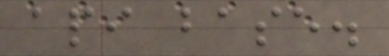api base.
